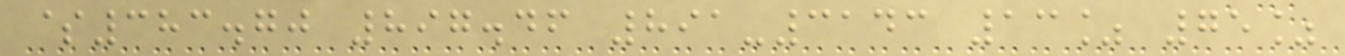$383.70 897.46 891-3143 13% 75%
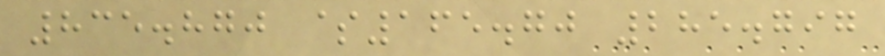835.870 $165.70 285.797
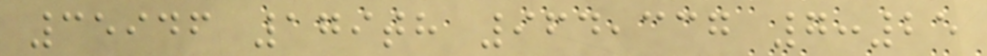35946 179th 964,337 7:25
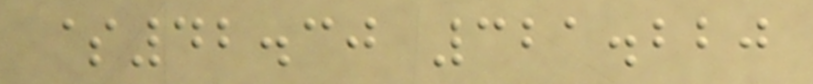$42.30 321.220
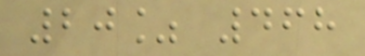20% 468
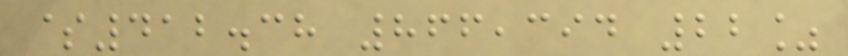$412.38 866,394 22%
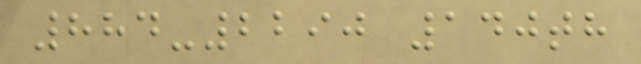884-2290 140th
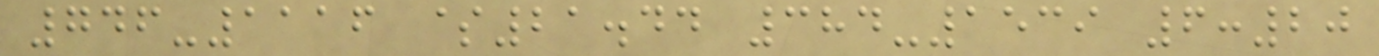746-1116 $21.44 384-1539 6:20
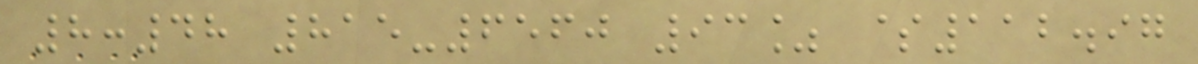8:48 815-6560 93% $112.97
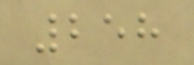258
